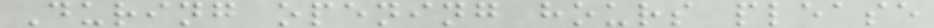During opening hours please
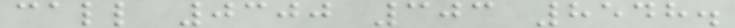call 0300 303 8548.
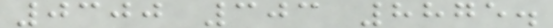0300 303 8875.
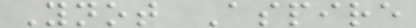Ynot Aspire
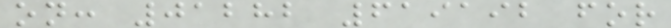on: 01282 619192 for
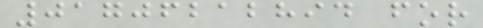01706212894 for
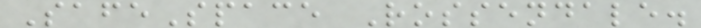SafeSpace Rossendale.
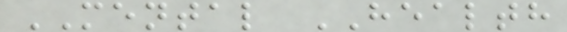MENTAL HEALTH
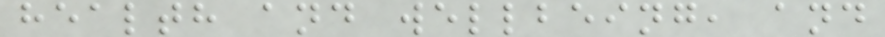health and wellbeing, and
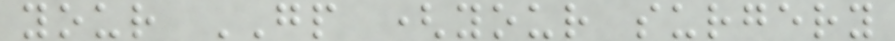your GP (your surgery
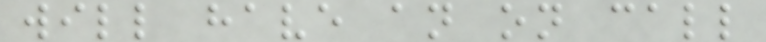will have an on call
